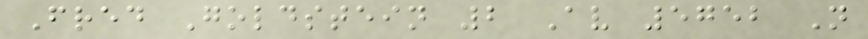Fred Goldstein 2 Av 5752 N
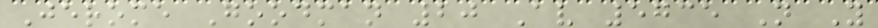Jerome Goodman 20 Av 5735 N Y
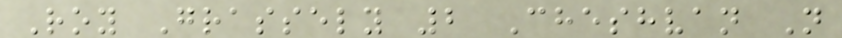Roy Grassely 2 Cheshvan N
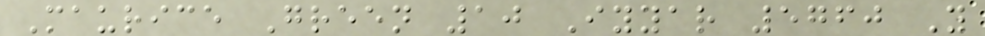Maurice Green 10 Iyyar 5760 Y
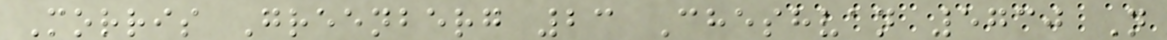Morris Greenberg 23 Cheshvan 5730 N
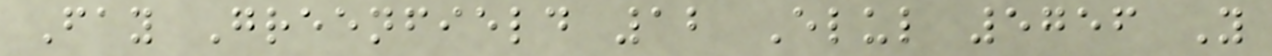Fay Greenfield 12 Elul 5756 Y
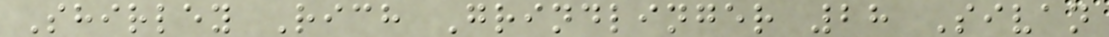Shirley Rich Grindlinger 28 Sivan
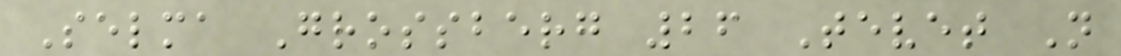Selma Grossberg 26 Tevet N
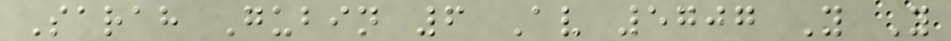Sarah Gubin 6 Av 5707 Y Y
